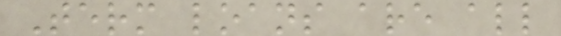Term loans are all
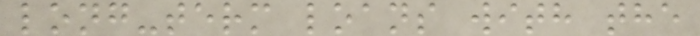long-term loans with the
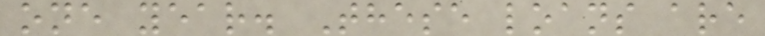one year. These loans are
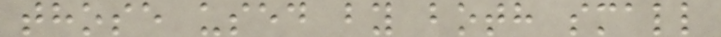those used by both small
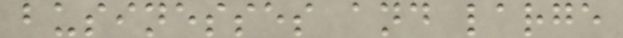businesses and large
